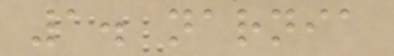1. narnia
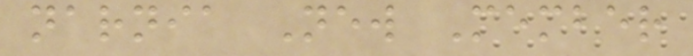narnia New Member
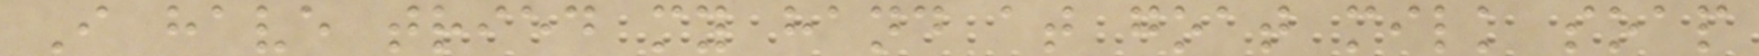I have tried my hand at goat milk soap
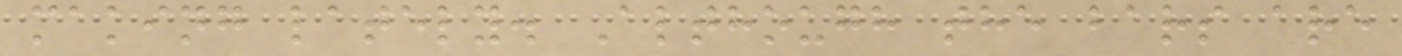making lately. Although the bars are
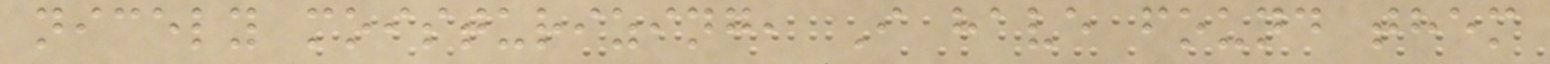nicely moisturizing, I have found them
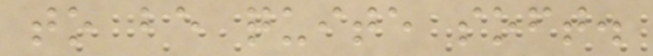to be quite soft.
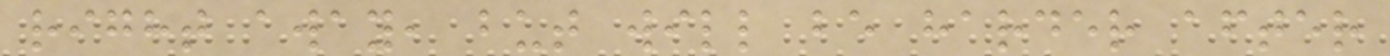right away, but will be harder after
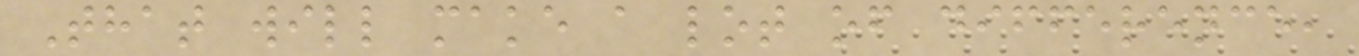That will make a lot of difference,
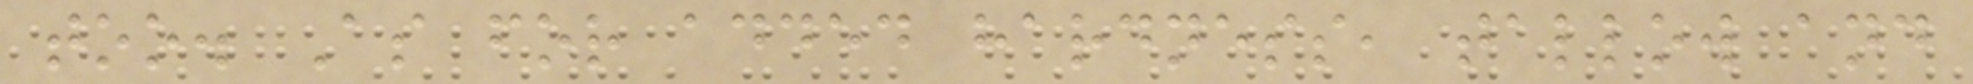too. As for added hardness, tallow and
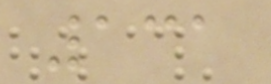131
